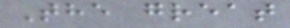The great
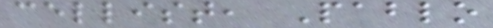cellist, Pablo
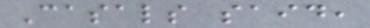Casals said,
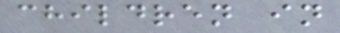children in
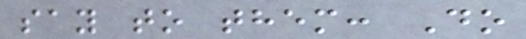say to them: Do
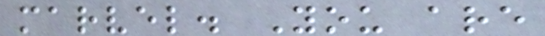marvel. You are
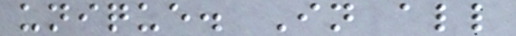unique. In all
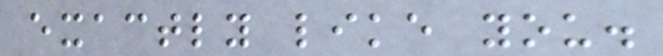exactly like you.
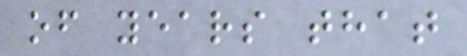of years that
